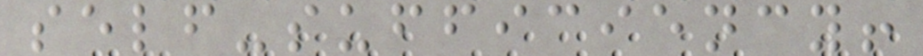self-sufficiency!
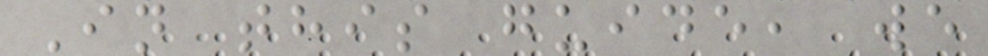In this guide, we
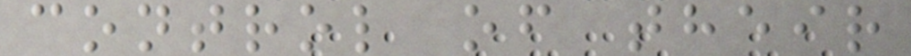control of their
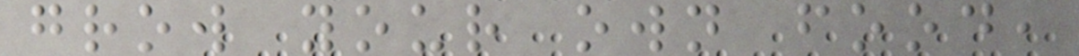grow your own food,
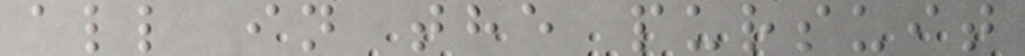all in the pursuit
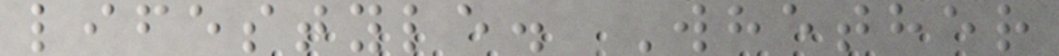lifestyle. Whether
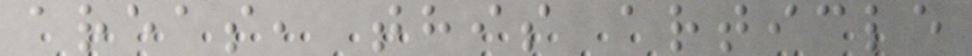areas, this article
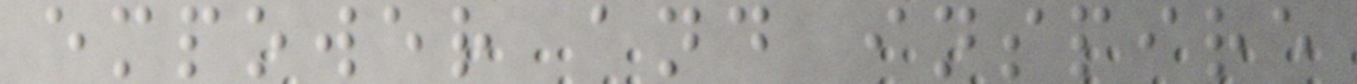empower and inspire
